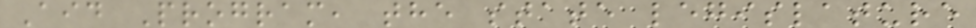Aid Program, the state legislature
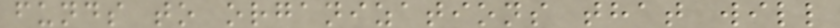funds to organizations that will
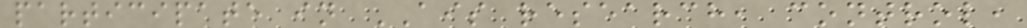participate in AIS research, control,
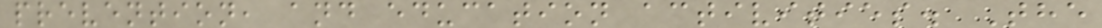prevention, and education activities. The
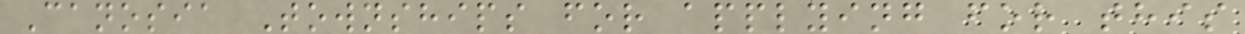Canosia Townships for applying for this
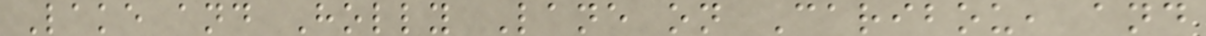Lake and Holly Lane on Caribou, and
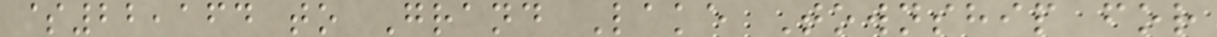$22,164 to Grand Lake Township for
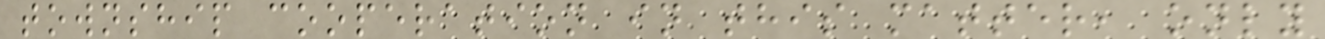township cooperation in this matter, only
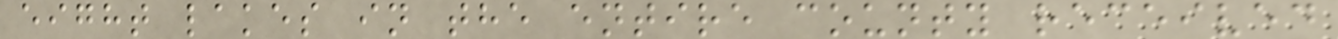eight lakes in the entire county received
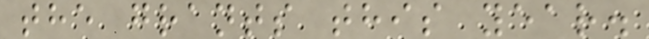the grants this year.
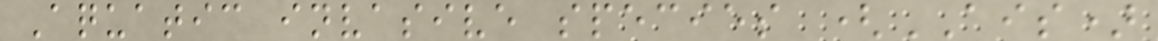Aquatic invasive species (AIS)
